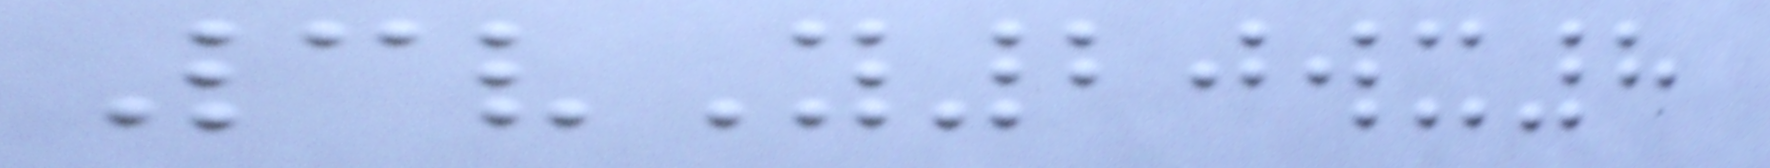3vY20wx8
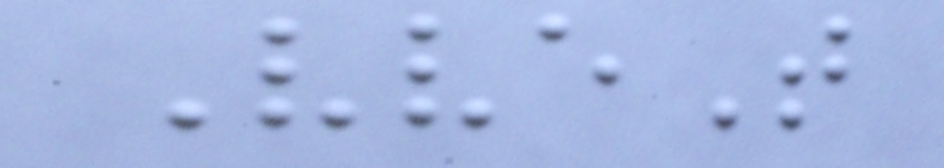VveT
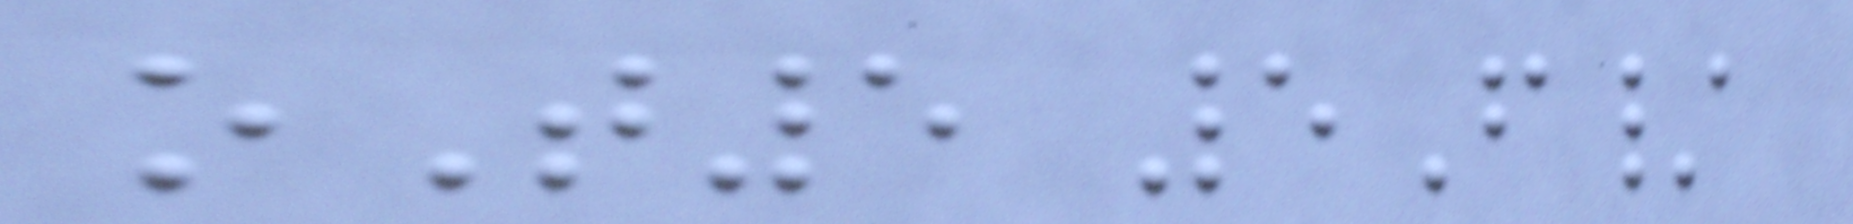oT5 5F/
